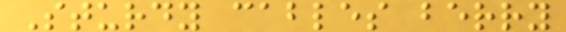Sturdy cables berry
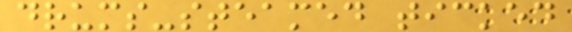drums-steamed ticked
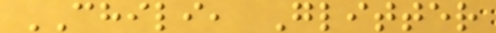CHILI, Glitter
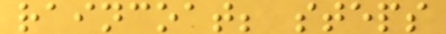raincoat; steps
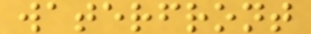waterfront
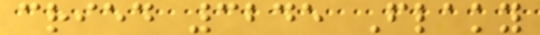cried 3245 Flaky
